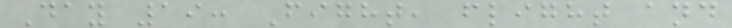Day 19: Fight, flight and
